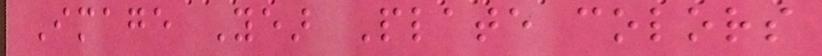Image Year Plate colors
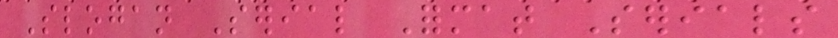Slogan Serial Format Serials
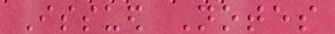Issued Notes
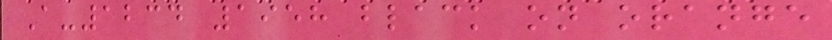A-1234 1958 black on orange
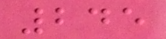245
